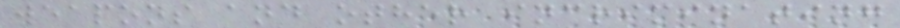weapons and other incriminating
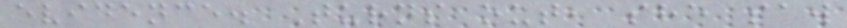evidence. Turns out, she saw
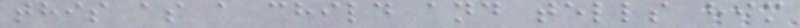this as a child and tells him
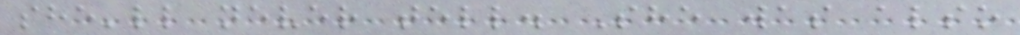she'll never tell. She was also
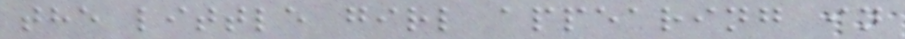the little girl appearing in
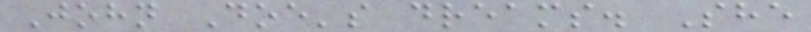John Doe's dreams. She
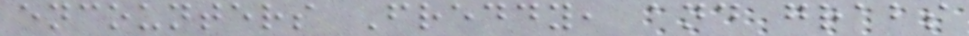encounters Freddy, and grabs
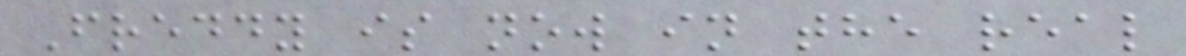Freddy is now in the real
